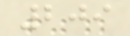209
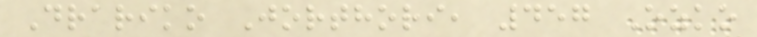Drariko Jorthori, 457 Ozko
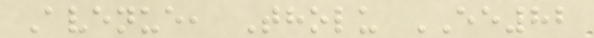Avenue, Tholu EE82
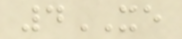4XE
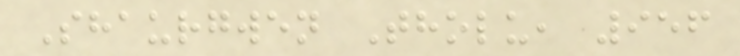Shaurgwen Tholu, 956
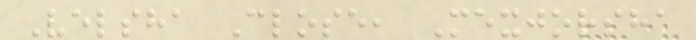Velsha Close, Mexjorsha
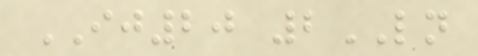IJ20 2LN
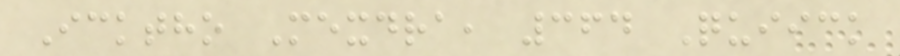Icktho Mexdra, 364 Quiick
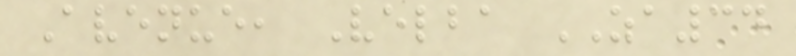Avenue, Velba ZA34
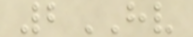2HV
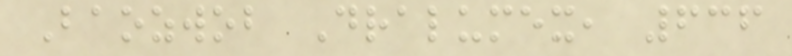Baozwob Dralumex, 636
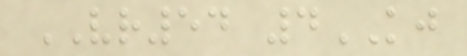VR54 4KJ
